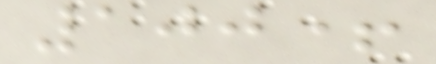100+
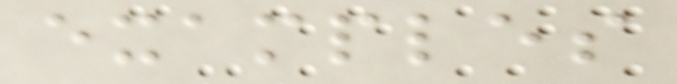examples
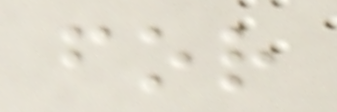for
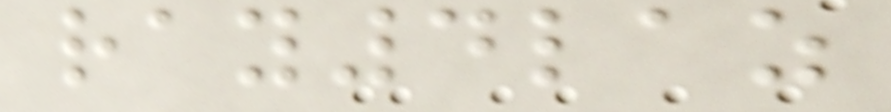ray4laz
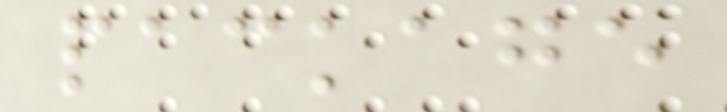package
